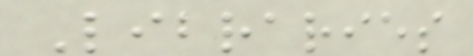Libraries
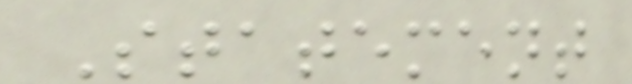Statement
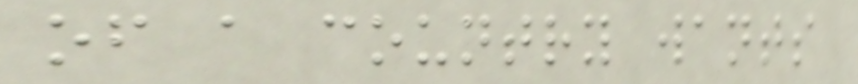of a country wants
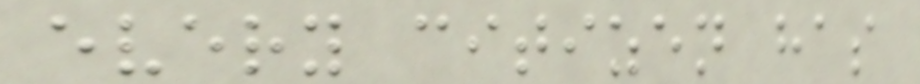every citizen has
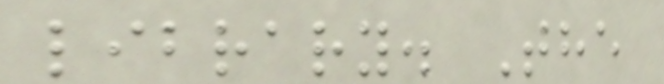library. The
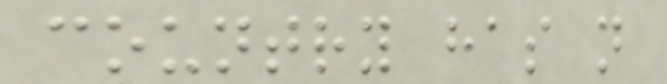country has n
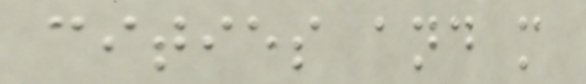cities and m
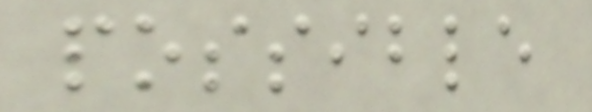possible
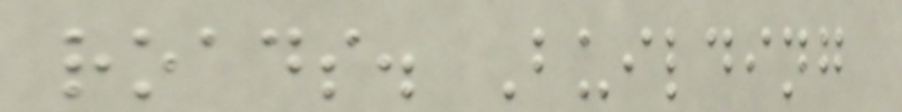roads. Building
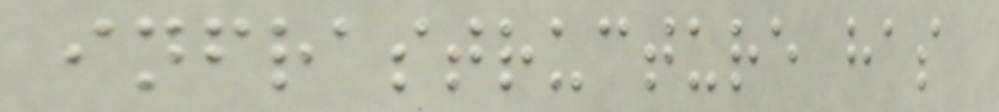infrastructure has
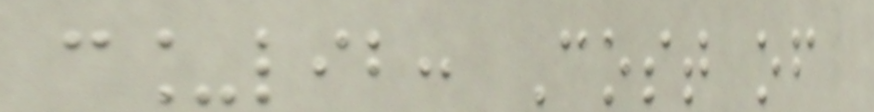c_lib: Cost of
